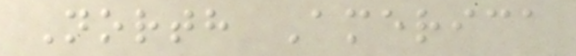North America
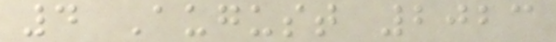4 August 2023
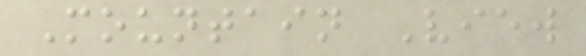Mountain View
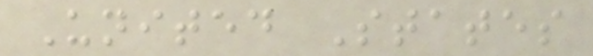United States
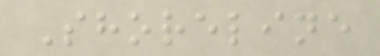Shoreline
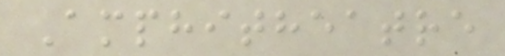Amphitheatre
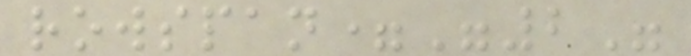rowspan="2"
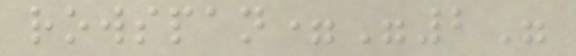rowspan="2"
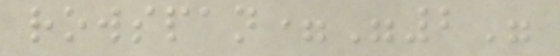rowspan="2"
